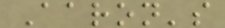Aaron's
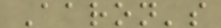Aaron's
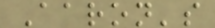Aaron's
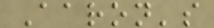Aaron's
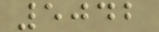5042
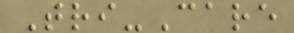Tri-Care
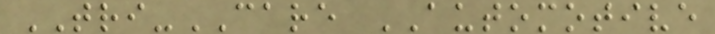TRI-CARE AUTOMOTIVE
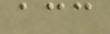acc
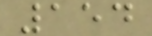154
